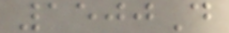1500D
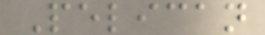Pelican
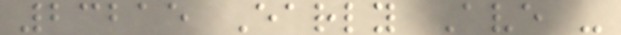23215 Early Ave -
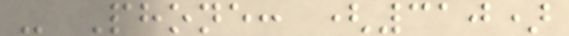- Phone: (310)
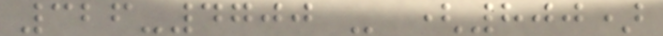326-4700 - (800)
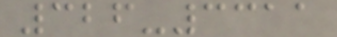326-3311
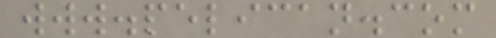www.pelican.com
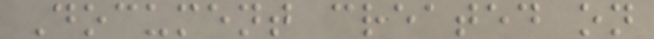Document created on
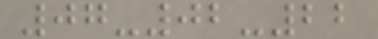07-02-22
